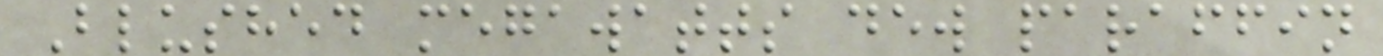Blushed megawatts dew paraffin
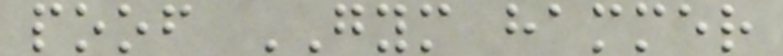poof GYM hammer
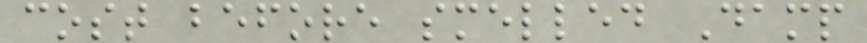cost before smelled Damp
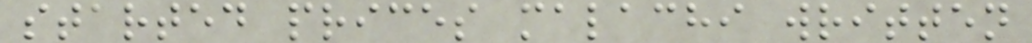started prices malachi written
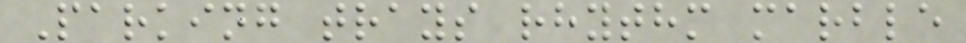Parking trays rhythm marble
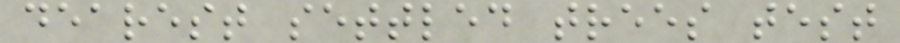dearest settled trees test
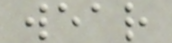wear
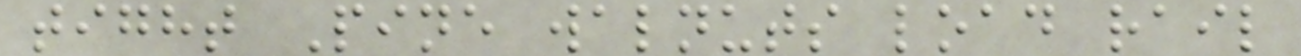tight Pine walnuts load rail
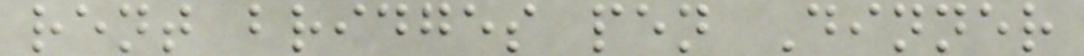rent bridges pen Dinner
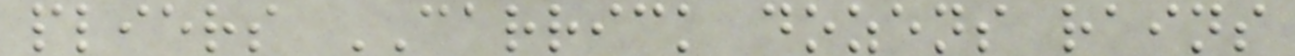pliers CARRICK dozens rains
